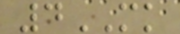4MK
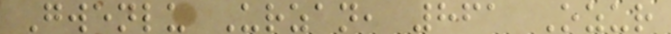Gwenlu Urzan, 861 Ozur
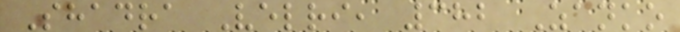Shadra Velri, 382 Zanko
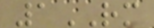1RM
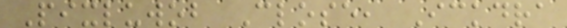Pixluwob Close, Ickdra
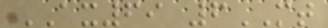AX69 6MT
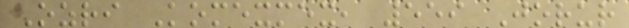Ozri Komexmex, 559 Jorur
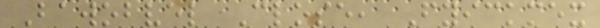Bawobvel Close, Fyickmex
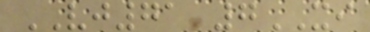VJ71 7XI
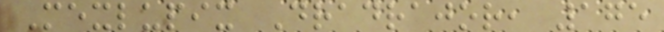Mexlupix Dradrajor, 175
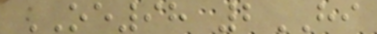OE98 2HI
